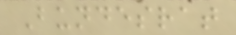Bundesrat
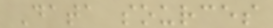Data sources
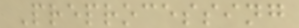Preprocessing
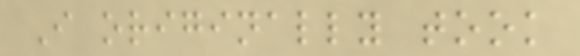I originally took
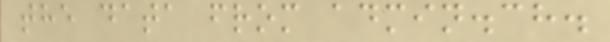the data from admin.ch.
